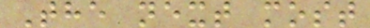The next most
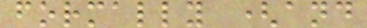formally (and
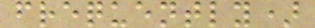frequently)
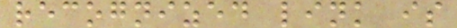recognized link is
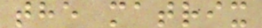the matrix
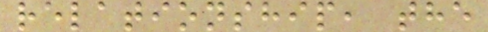relationship, the
